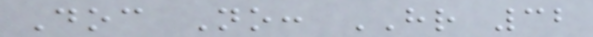Doc No: HR 32
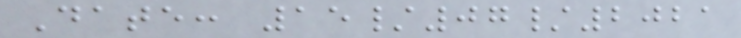Date: 15/07/2021
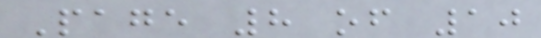Page 8 of 10
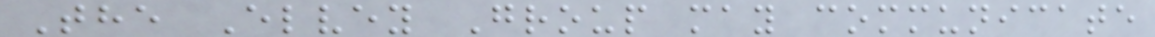The Elvey Group may communicate
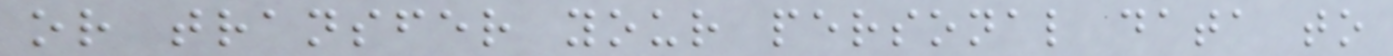or transfer your personal data to
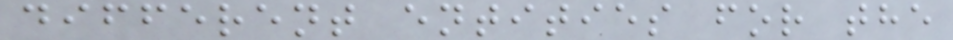different entities for the
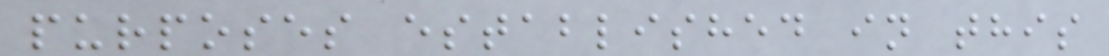purposes established in this
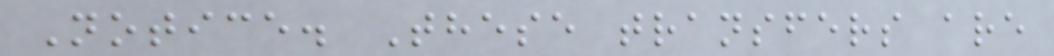Notice. These transfers are
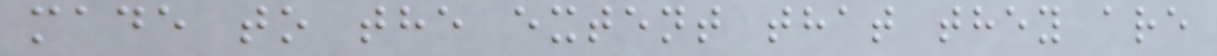made to the extent that they are
